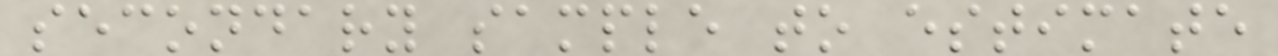secondary sample to estimate
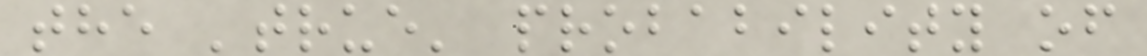the 'true' probability of
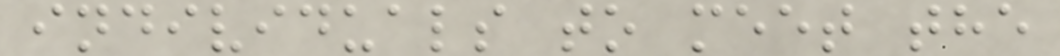individuals to meet the
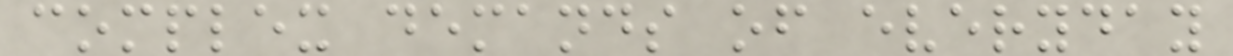complex demands of everyday
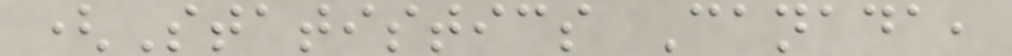(Statistics Canada,
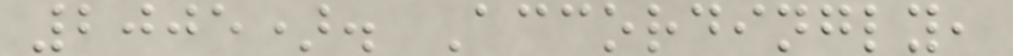2005). Accordingly,
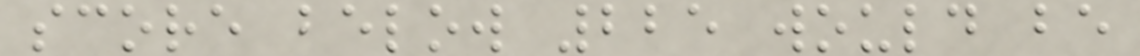score below 225 would be
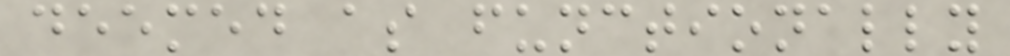deemed as functionally
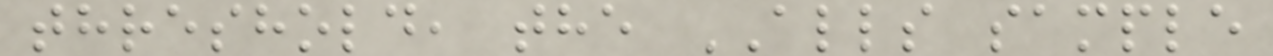threshold, the ALLS sample
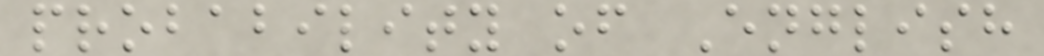probability of English
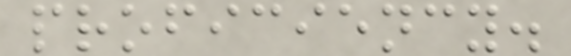proficiency.
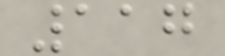117
